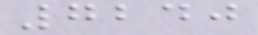7240
